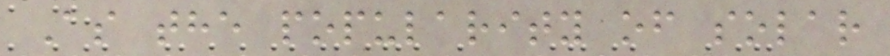As the popularity of solar
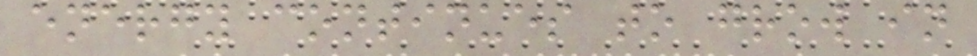energy continues to grow in
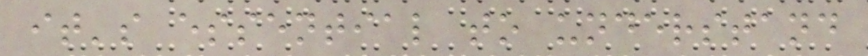it's essential to understand
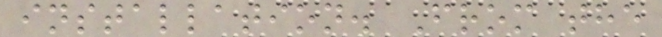installation. From the
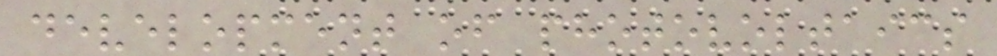development of photovoltaics
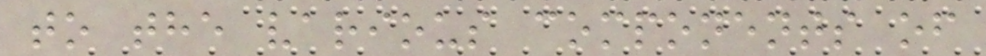to the various components of
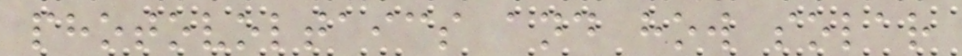photovoltaics and how solar
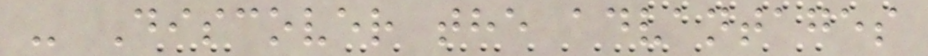- Discover the advantages
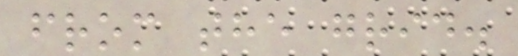from the grid.
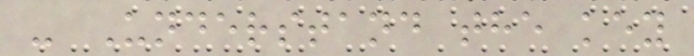- Understand the key
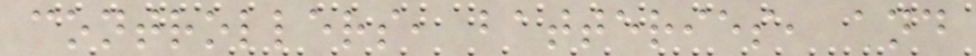controllers, batteries, and
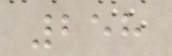258
